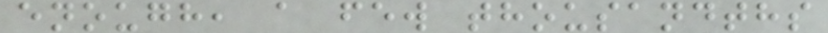enough, a few thousandths
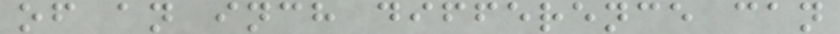of an inch difference can
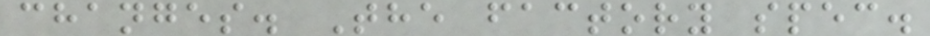changes. The factory spec.
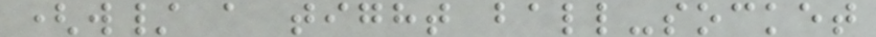(w/ a tight ball-socket
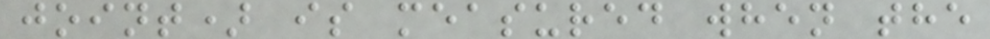joint) is measured when the
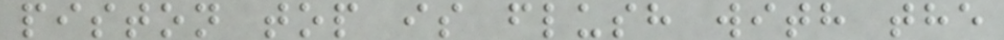piston top is flush with the
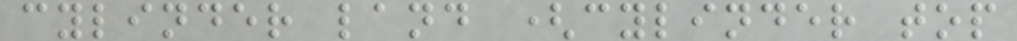cylinder land (cylinder top
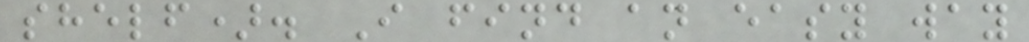shelf). I find an easy way
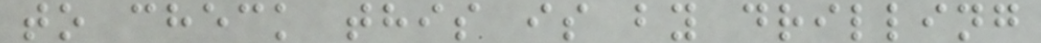to check this is by drilling
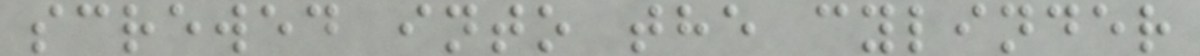screwed into the cylinder
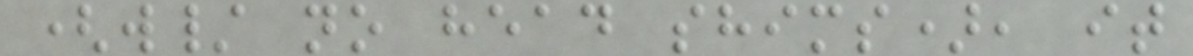(w/ no head shims), it
